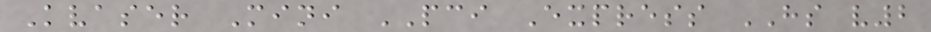Kvaser Mini PCI Express HS v2
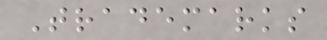Trademarks
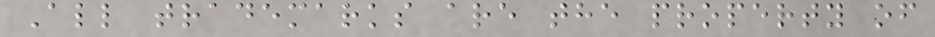All trademarks are the property of
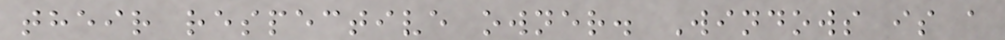their respective owner. Windows is a
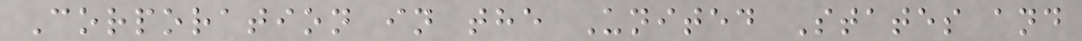Corporation in the United States and
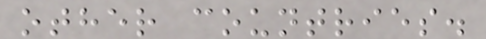other countries.
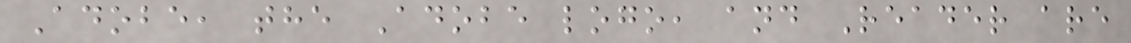Adobe, the Adobe logo, and Reader are
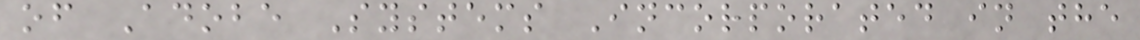of Adobe Systems Incorporated in the
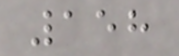158
